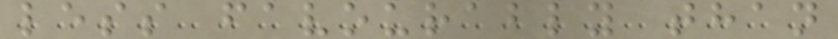less favourably than
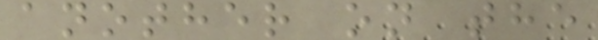another on the
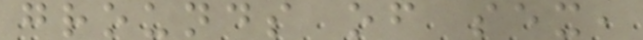grounds of sex,
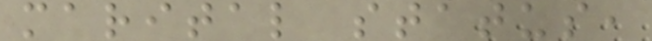marital status,
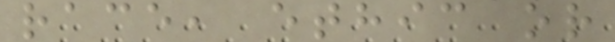race, ethic or
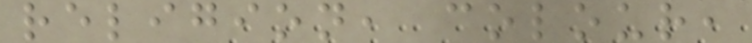religion, colour,
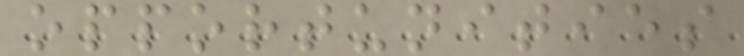opportunities
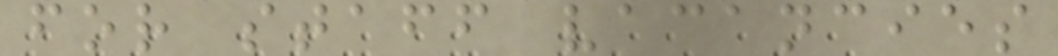for staff vacancies
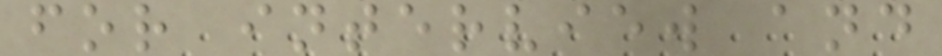for interview and
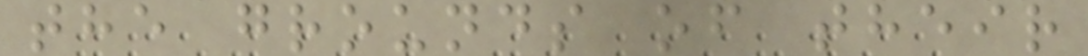the grounds of their
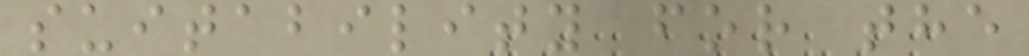suitability for the
